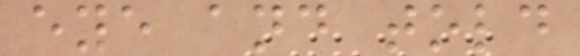eye and told
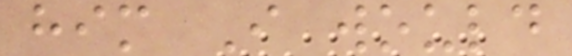him I would
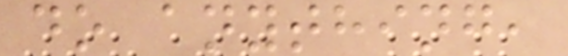do anything,
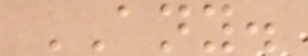ANY.
